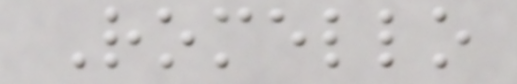Romello
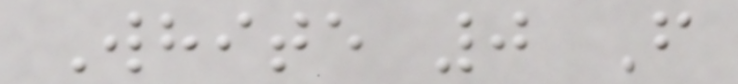White 0 F
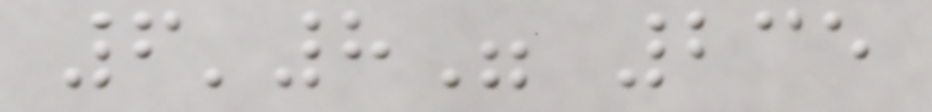6'8" 235
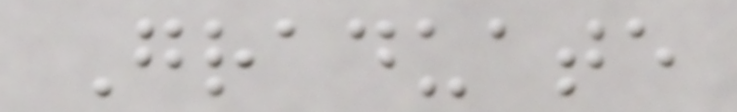Graduate
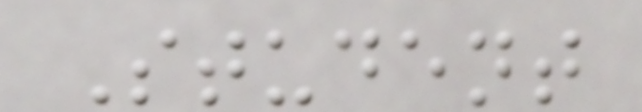Student
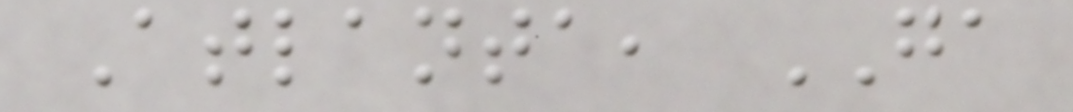Atlanta, GA
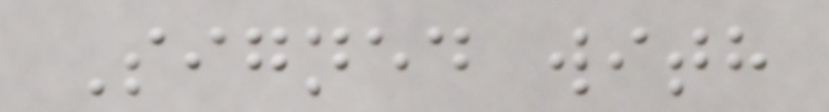Signed with
